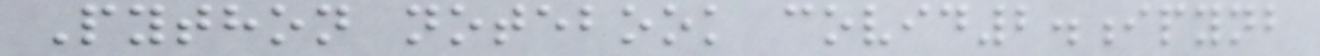Python notebook covid2.ipynb
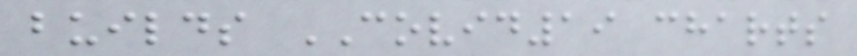builds COVID19 charts
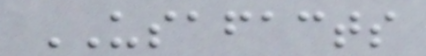USAFACTS
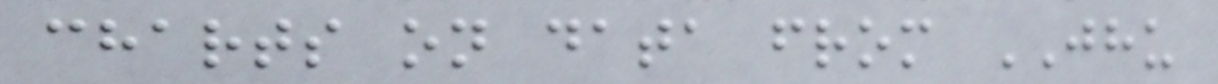charts on data from JHU
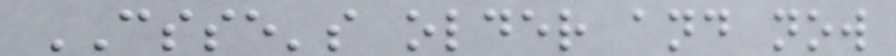CSSE's older and now
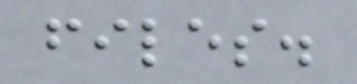files.
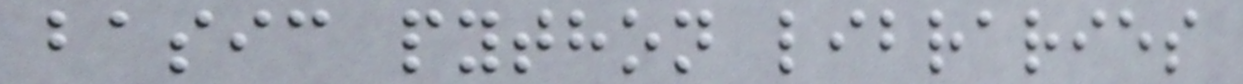basic python libraries
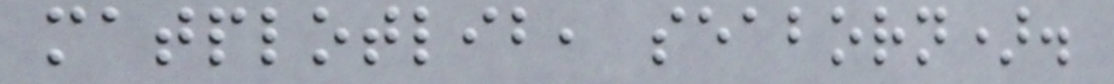matplotlib, seaborn).
